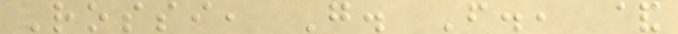Rossi, G. F., &
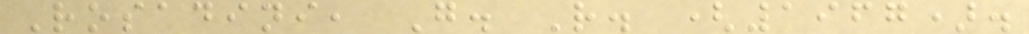Rosadini, G. R. (1967).
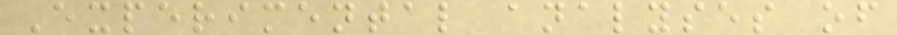Experimental analyses of
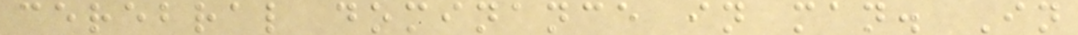cerebral dominance in man. In
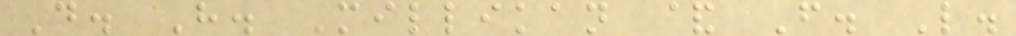D. H. Millikan & F. L.
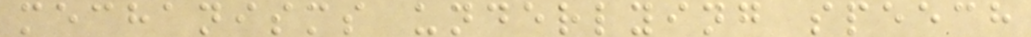mechanisms underlying speech
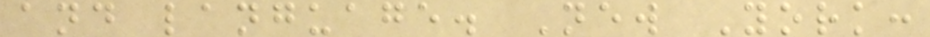and language. New York:
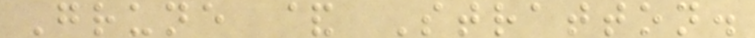Grune & Stratton.
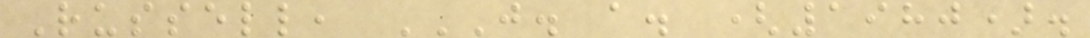Russell, J. A. (1980).
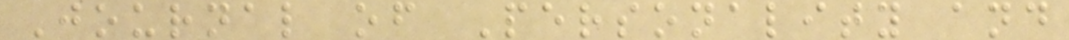Journal of Personality and
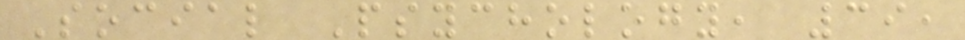Social Psychology, 39,
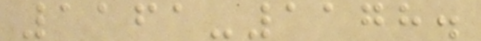1161-1178.
